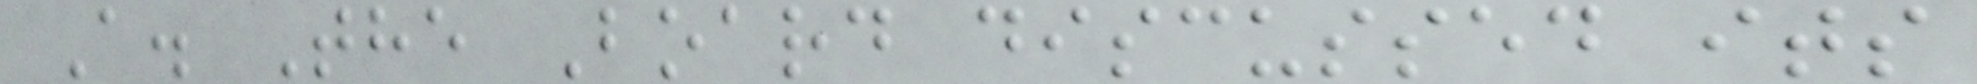A. The Board discussed its
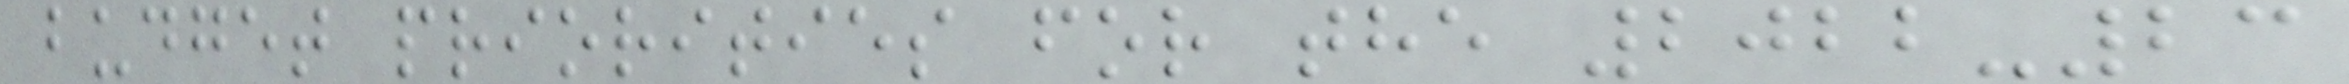budget priorities for the 2022-23
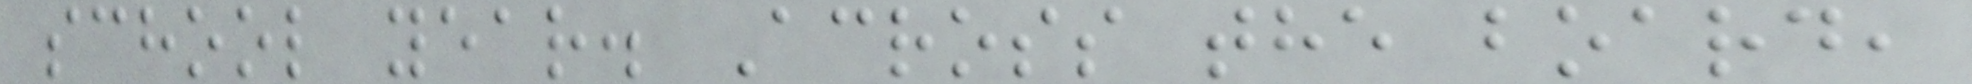school year. Across the board,
